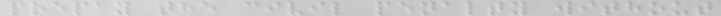prepay the civil penalty without
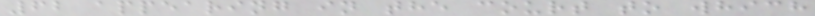62 appearing in the court to which
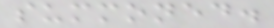summoned.
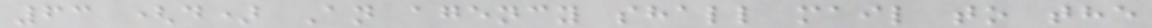63 (d) An agency shall mail to the
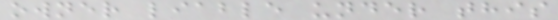owner liable under this
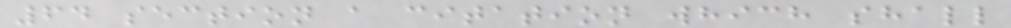64 section a citation which shall
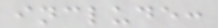include:
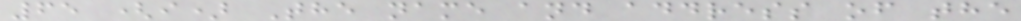65 (i) The name and address of the
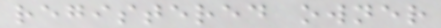registered owner
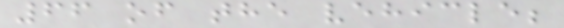66 of the vehicle;
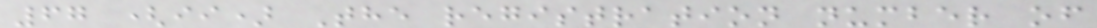67 (ii) The registration number of
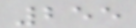255
